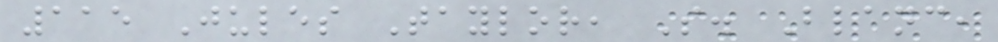115 Jules Taylor, S. Blanc,
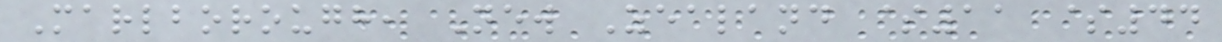Marlborough, New Zealand $11 $44
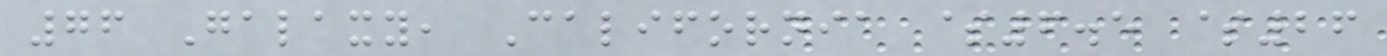76 Galaxy, California $6.5 $26
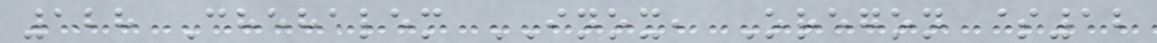128 Chehalem INOX, Oregon $12
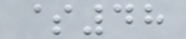$48
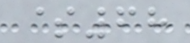$68
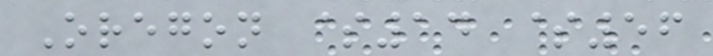Oregon $14 $56
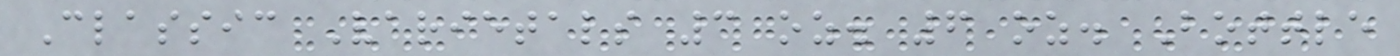Classic Varietals 3 oz. 6 oz. Bottle
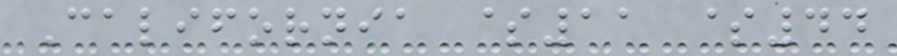California $11 $44
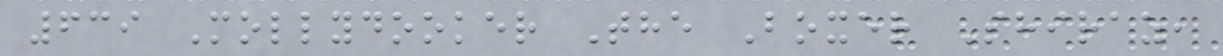639 Mollydooker The Boxer Shiraz,
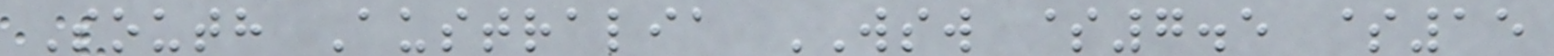South Australia WSW $7.5 $15
